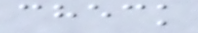check
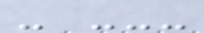- ---
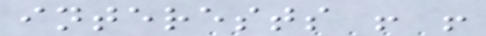interests ! !
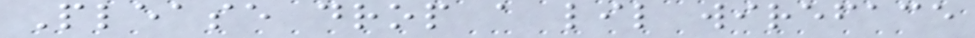Please drop a lil wireface
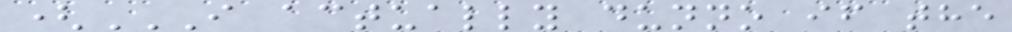(I ACTUALLY DUNNO IF THE
